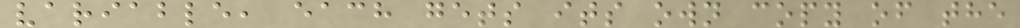variable, each gets its own copy of the
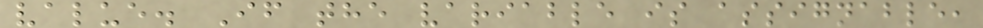value. If the variable is assignable,
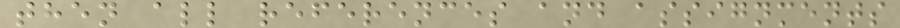then all references and assignments
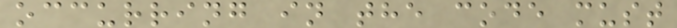occurring in the code must
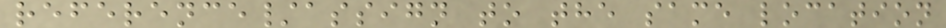reference/assign to the same location
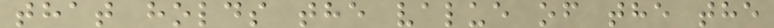that holds the value of the the
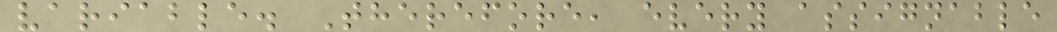variable. Therefore, every assignable
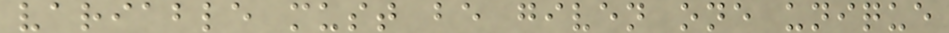variable must be given one unique
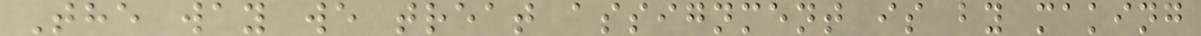The way we treat assignment is by making
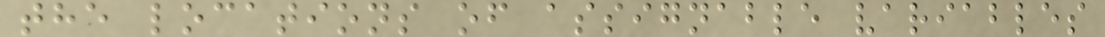the locations of assignable variables
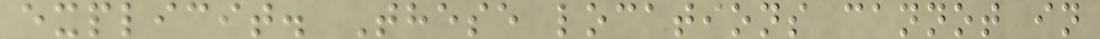explicit. These locations cannot in
